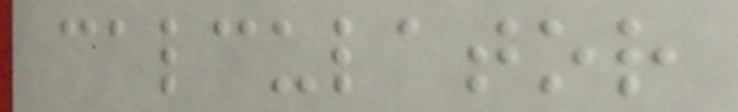calculator
